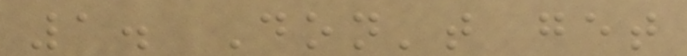1. Don't get
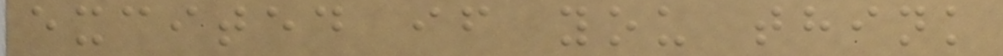excited if you think
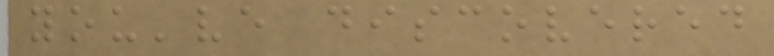you've discovered
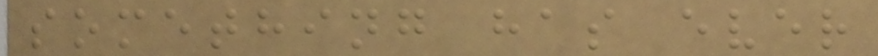something has ever
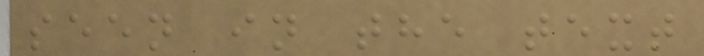seen in the text
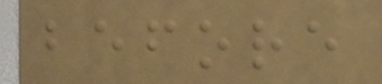before
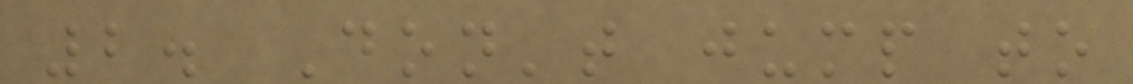2. Don't jump to
